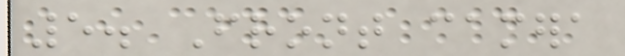5. Front camera
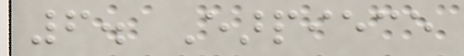6. Earpiece
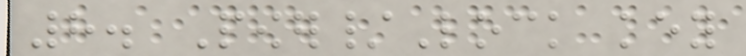8. Power/Lock key
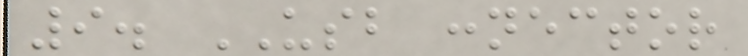9. USB connector
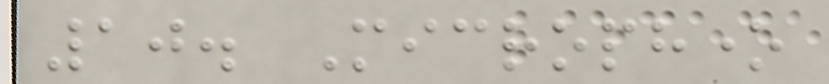10. Microphone
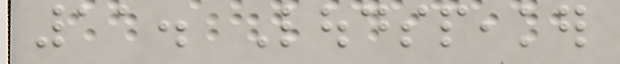11. Loudspeaker
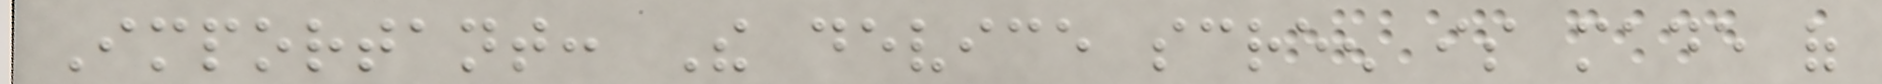Important: The device screen is made of
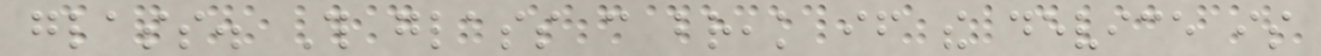glass. This glass can break if the device is
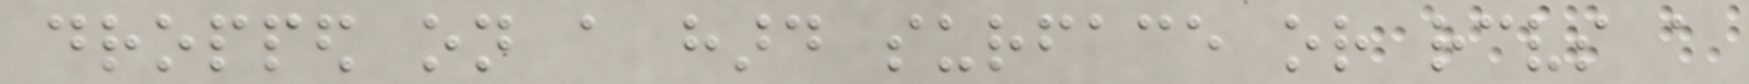dropped on a hard surface or receives a
